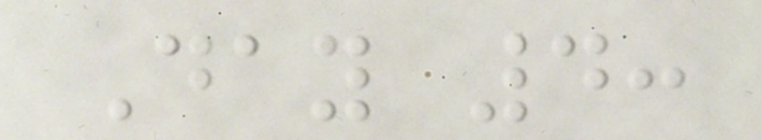Day 4:
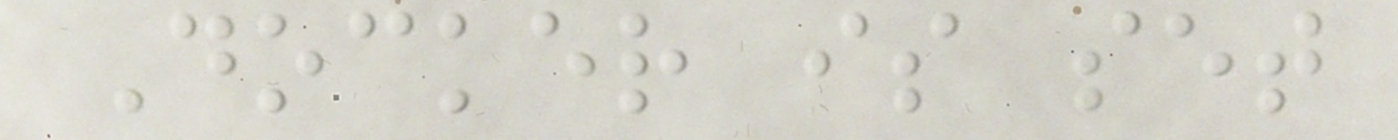Docker is set
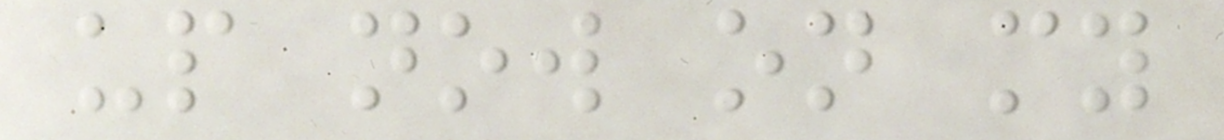up now on my
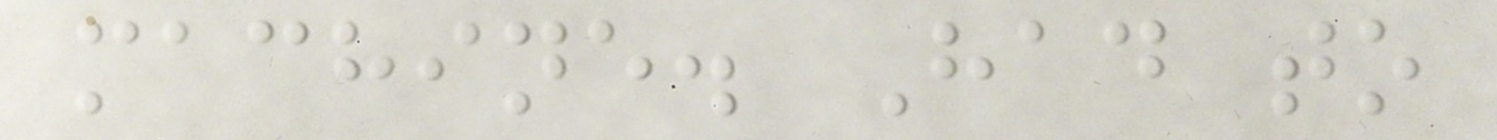machine. Had to
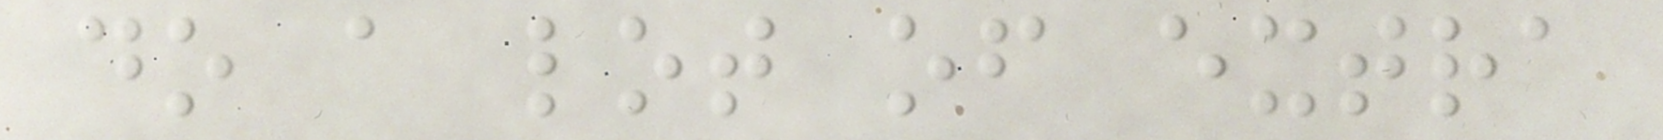do a lot of extra
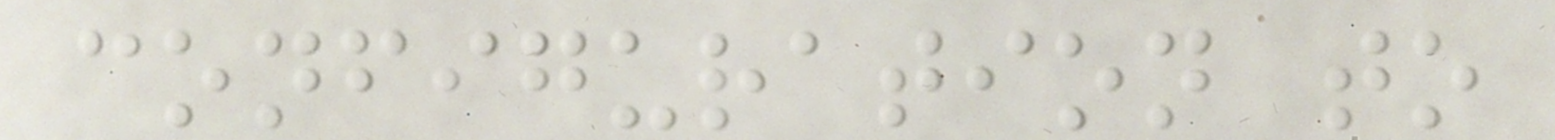configuration to
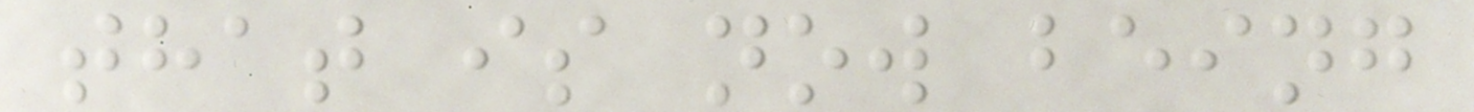that is now being
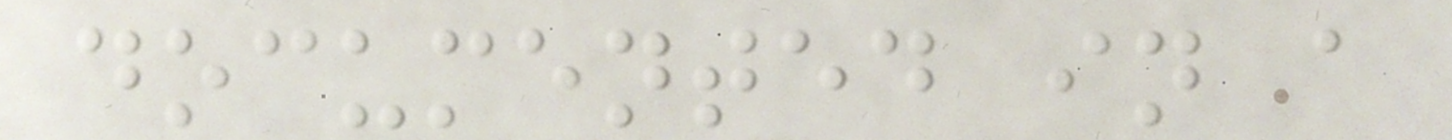documented in a
